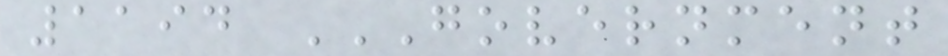1194 GOVERNMENT
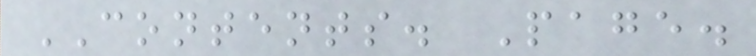CONTENTS. Page.
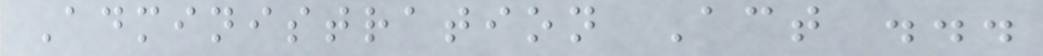Administration Act ...
